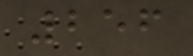256
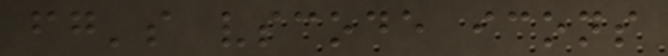fg's vscode icons
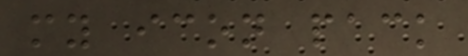my icon pack
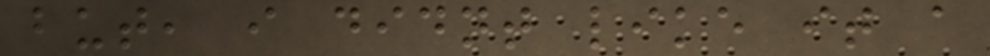but, i didnt like it a
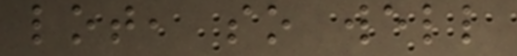lot, so well
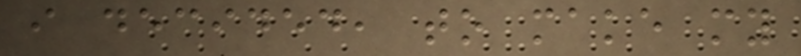i decided, to make my
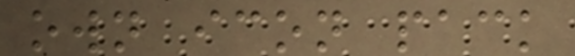own icon pack
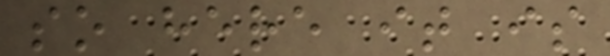so here it is
